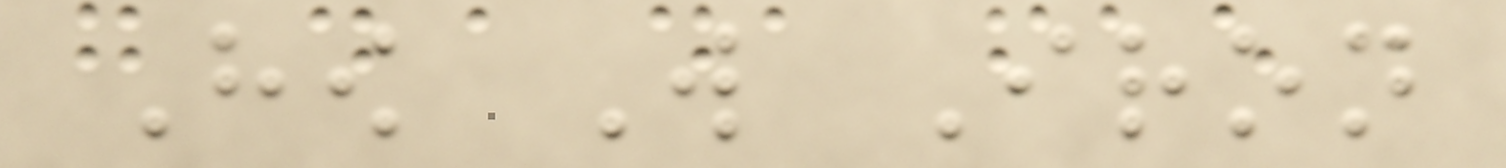How Will Iron
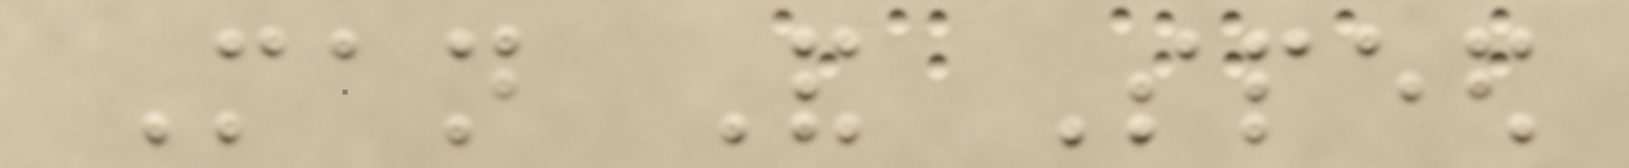Man And Speed
